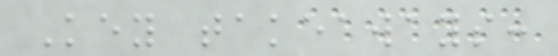Key takeaways:
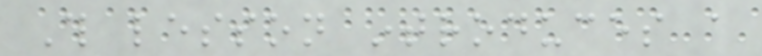This lesson introduces a
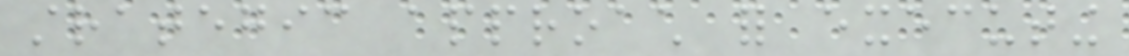strategic approach for executing
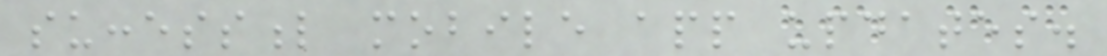successful mobile app updates.
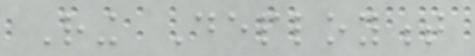Ring Deployment
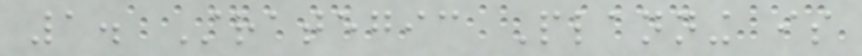1. Strategic Planning is
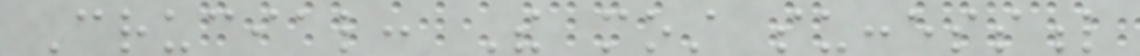Crucial: The most successful
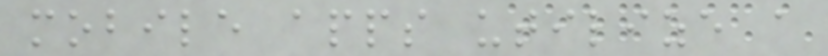mobile apps utilize a
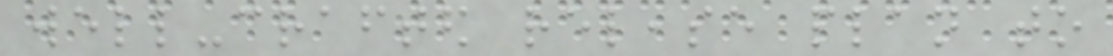well-crafted release plan to
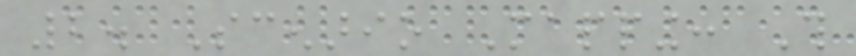2. Scenario Mapping: This
